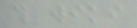this wiki
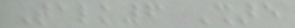Talk6 Share
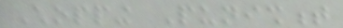Chopping Punishment
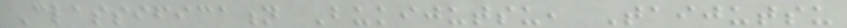Classification Bukijutsu, Taijutsu
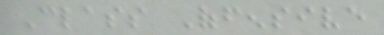Class Offensive
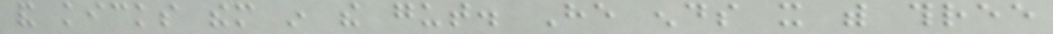and kicks them in the gut. He ends it with three
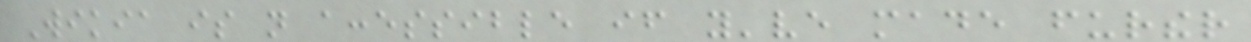Wikia is not accessible if you've made further
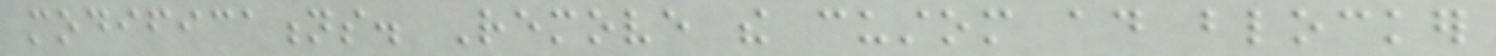modifications. Remove the custom ad blocker
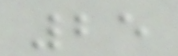25
